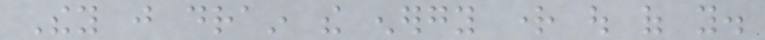They just drain the energy right out of you.
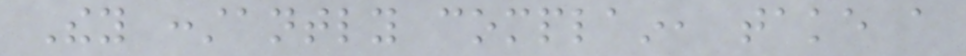They constantly complain, take a
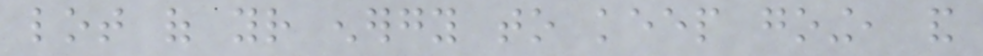lot of your energy to keep going, and
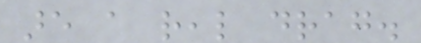are a real drag.
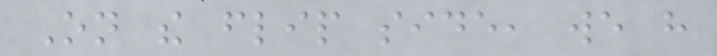On the flip side, we have
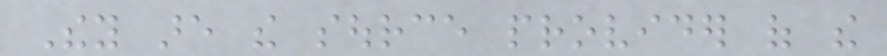They are the source provider of the
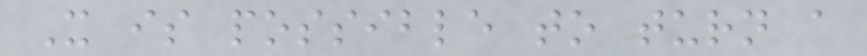It is possible to turn a
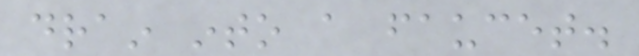drain into a faucet.
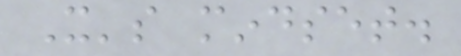It's mindset.
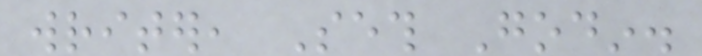writer, Seth Godin.
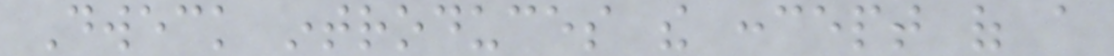Dweck introduces the concept of a
